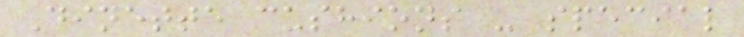Dinette cushions - special
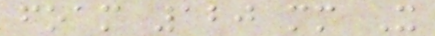foam 120 mm X
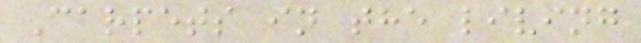Carpets in the living
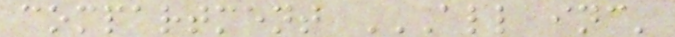compartment ALL INC'
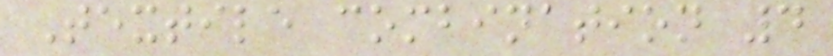Textile combination 4
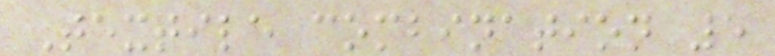Textile combination 5
